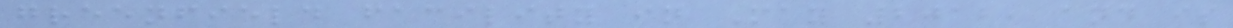greenfield facility in May 2012, and is
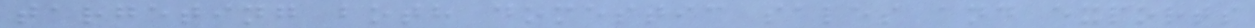targeting both domestic sales and exports
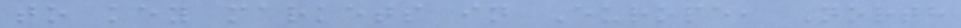to key markets in Europe, North
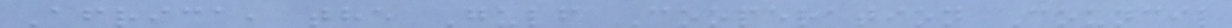Africa, the Gulf Cooperation Council
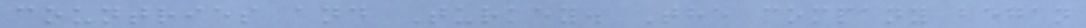countries and Turkey. The company began
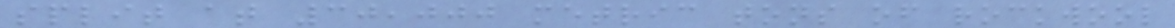split at 30,000 metric tons of rockwool
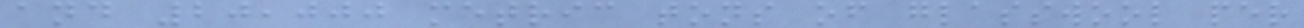and 20,000 metric tons of glasswool per
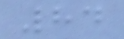84
